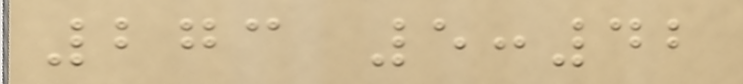273 5:42
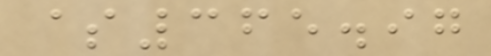$365.97
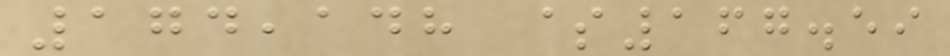174,148 $167.59
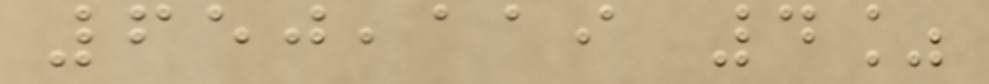650,119 4%
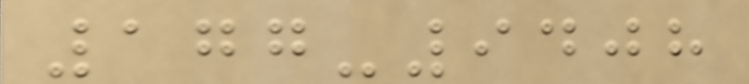177-9408
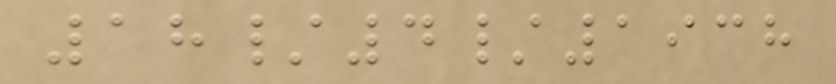18/4/1938
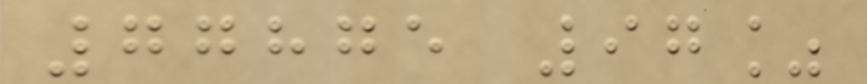77875 97%
